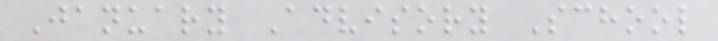January Advisory School
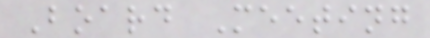Board Meeting
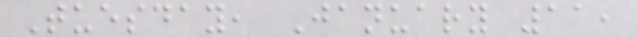Tuesday, January 11,
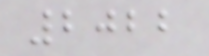2022
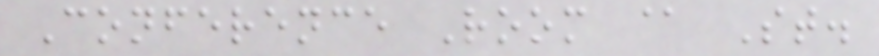Conference Room @ St.
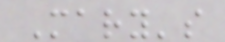Mary's
